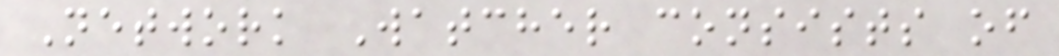Network Watcher consists of
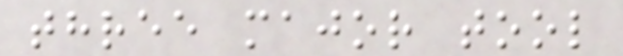three major tool
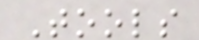Tools
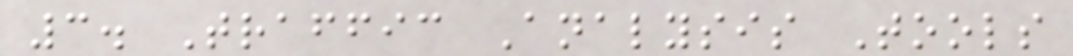3. Traffic Analysis Tools
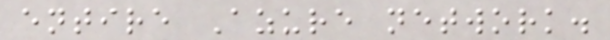entire Azure network.
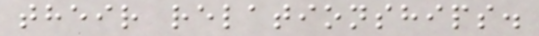their relationships.
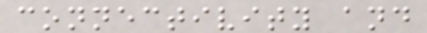connectivity and
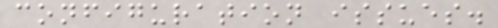configuration issues.
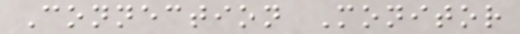Connection Monitor
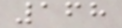168
